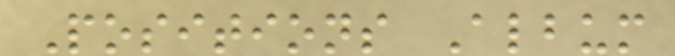Positions Album
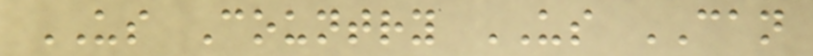US Country US CAN
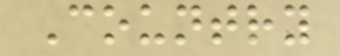Country
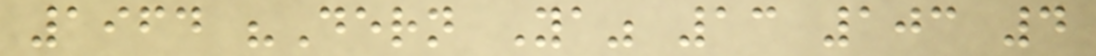1964 "Dern Ya" 13 103 4
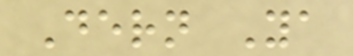Dern Ya
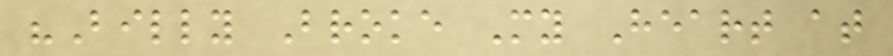"Billy Broke My Heart at
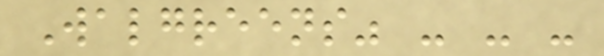Walgreens" - - -
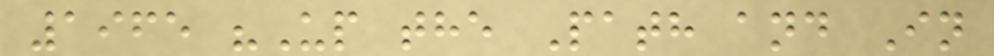1965 "Up the Path and In
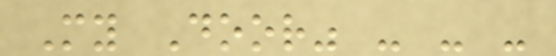My Door" - - -
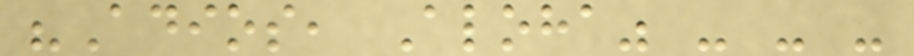"Adios, Aloha" - - -
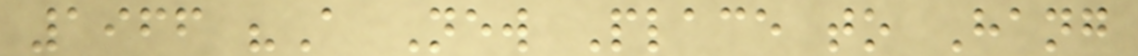1966 "A New Place to Hang
